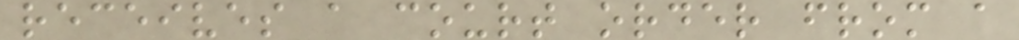receives a court order from a
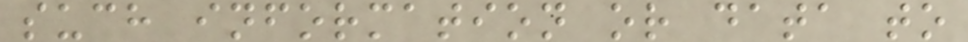such information or data to
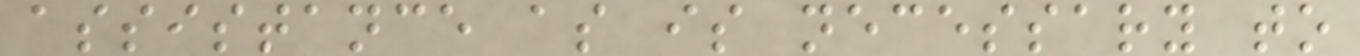assistance as is necessary to
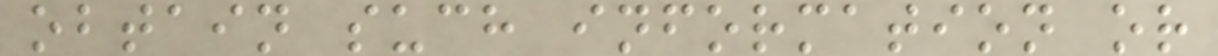obtain such information or
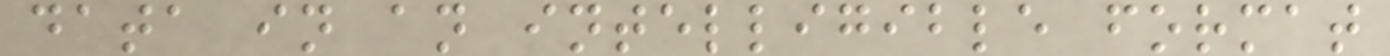data in an intelligible format
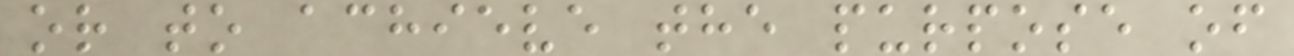or to achieve the purpose of
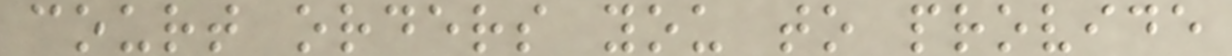court orders you to provide
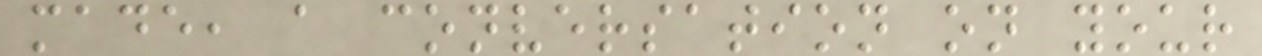made, a conversation on your
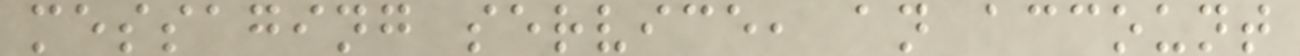messaging service, an account
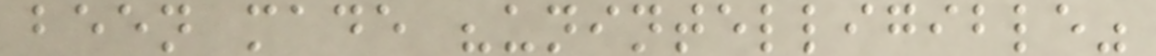been made "unintelligible"
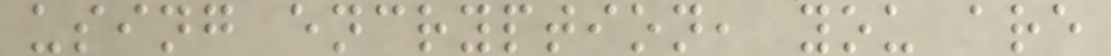using encryption, you are
